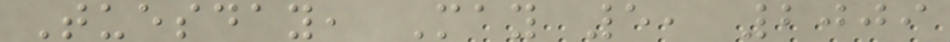Tuesday, May 5, 2009
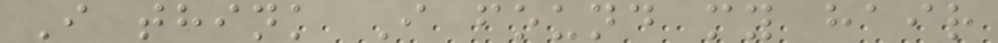I think I found my hair
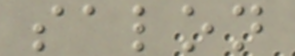salon
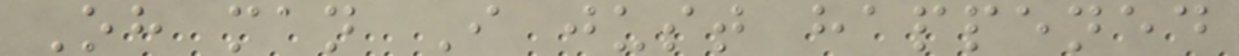Oh man I just happened
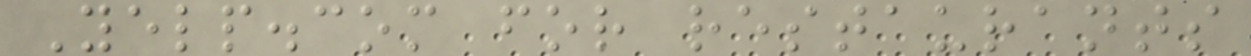Yelp.com for restaurants
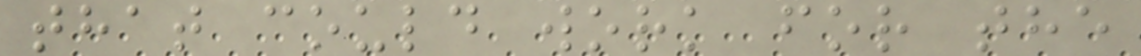that could work for the
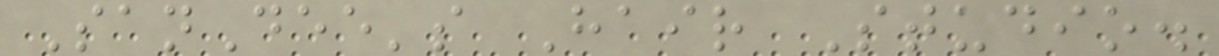SanDee's Hair Studio.
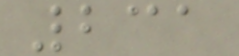231
